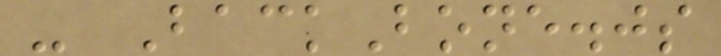- BackBone.js
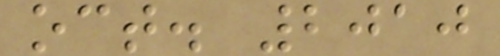oct. 2010
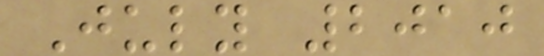July 2010
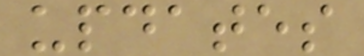updates
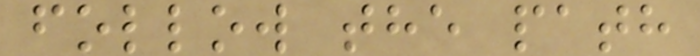follow the path
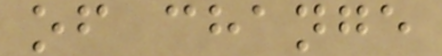of change
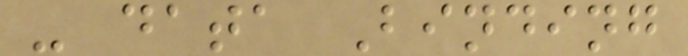- data Binding
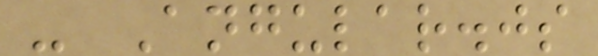- Angular.js
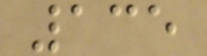135
